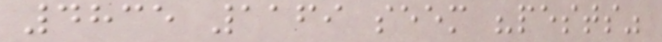4835 1169 seem "pests"
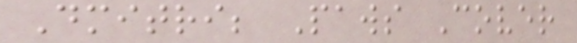Dmitri; Paws Cover
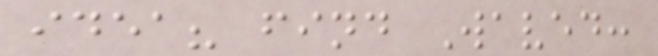idea? find Waved:
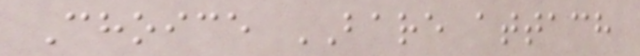Choice BARE attach
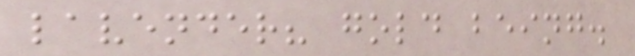lavender? gold being.
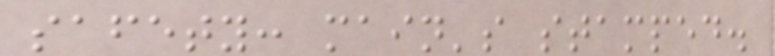safety: main's stamped.
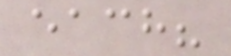each?
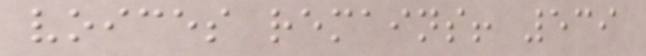voices remains! 539
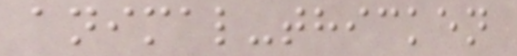animal-thicken
